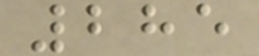285
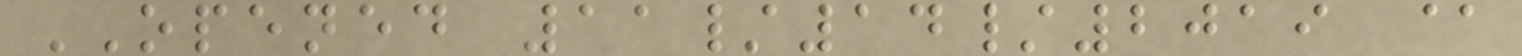OPENED 11/14/2019 @
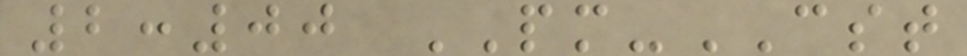2:00 PM-CST
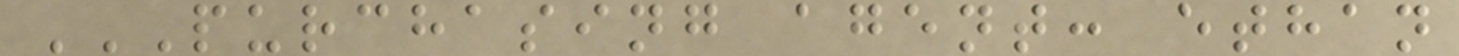PURCHASING AGENT: ETHAN
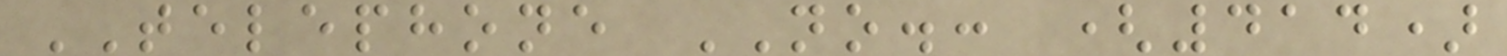TELEPHONE NO.: (414)
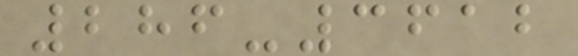286-3612
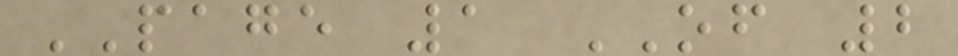PAGE 1 OF 2
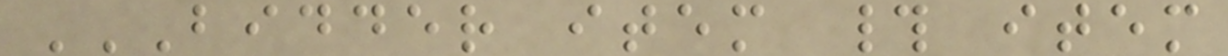BIDDER ITEM # ITEM
